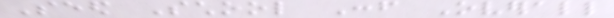Seed School Conf Overall
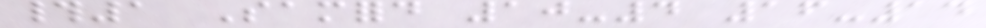#1 Samford 10-4 16-14
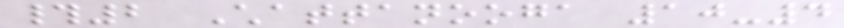#2 Chattanooga 10-4
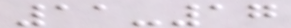11-17
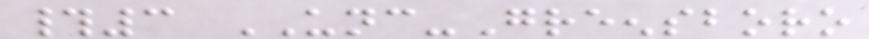#3 UNC-Greensboro
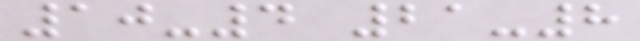10-4 21-8
